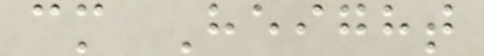cm Height
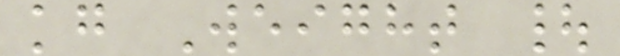kg Weight |
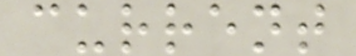current
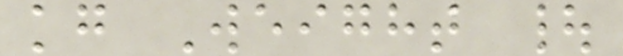kg Weight |
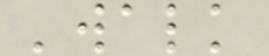'walk
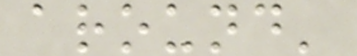around'
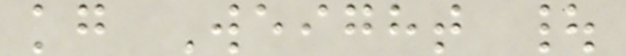kg Weight |
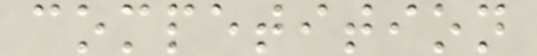competition
